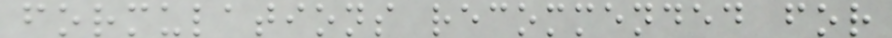formulations recommended for
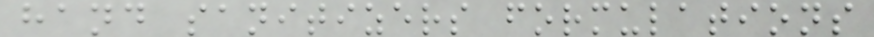hand sanitizers formulations
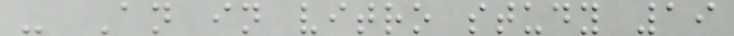- An in vitro study 19
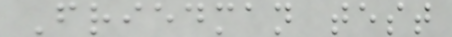Friedman test
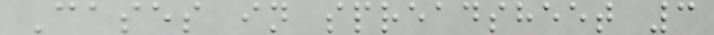Cases in spreadsheet 3
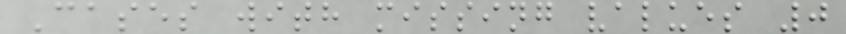Cases with missing values 0
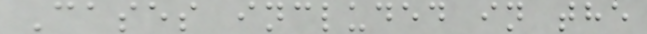Cases included in the
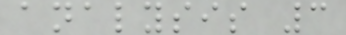analysis 3
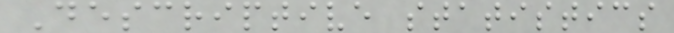Descriptive statistics
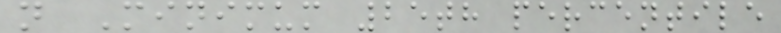n Minimum 25th percentile
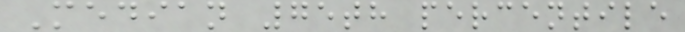Median 75th percentile
